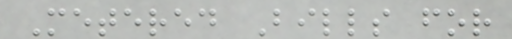Metered Bills for
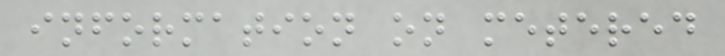information on metered
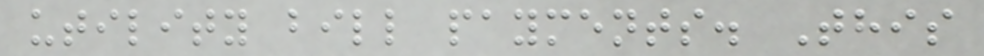utility bill payments. This
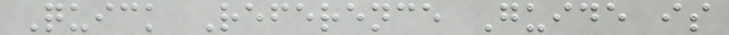Quick Reference Guide is
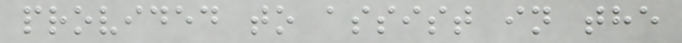provided to assist in the
